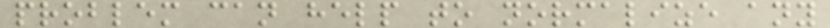problem can help to normalize any
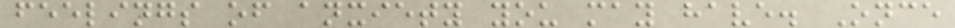feelings of anxiety you may have. Once
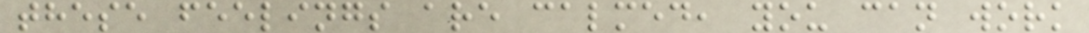these feelings are calmed, you can work
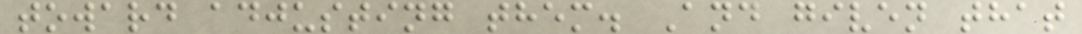toward adjusting them. And given that
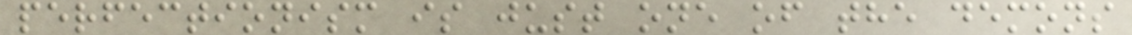perfectionism is just one of the demons
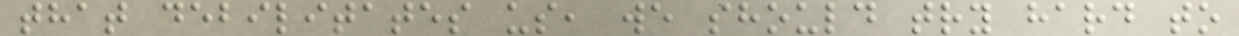that debilitates us, we should try hard to
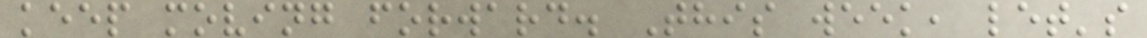keep moving forward. This week, let's
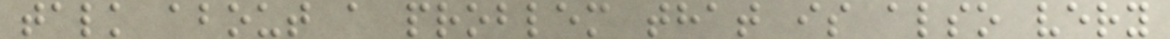talk about a problem that is also very
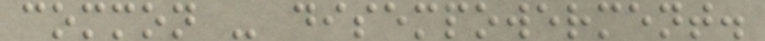common - disempowerment.
